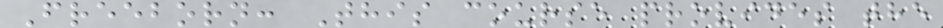Freeborn: This course provides the
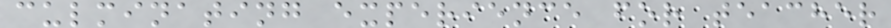culminating experience for teacher
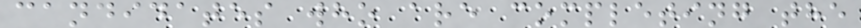candidates who are completing the
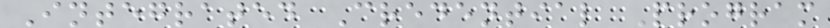Integrated Credential Program
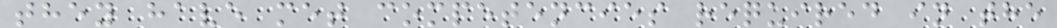they have met competencies required in the
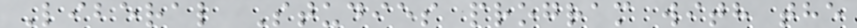Liberal Studies program with the
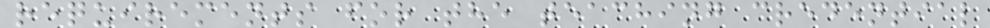requirements for the teaching credential
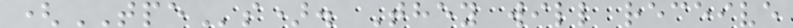(TPEs). They will receive
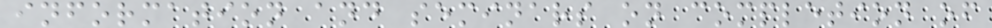information and seminars on completion of
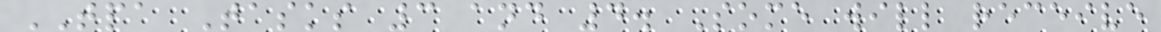TPA Tasks 3 and 4. Some will receive
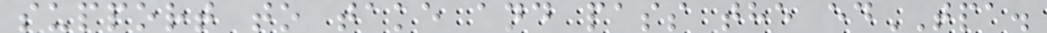support to take and pass the edTPA.
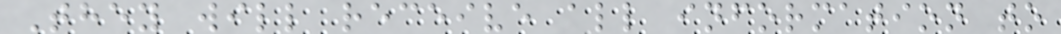They will receive all information to
